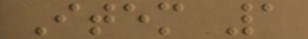Item 1
